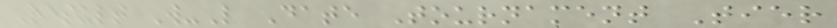Result W-L Date Tournament Tier
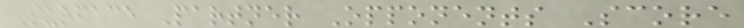Surface Partner Opponents Score
